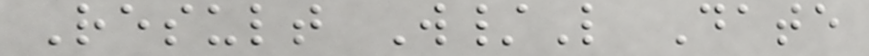Result W/L Date
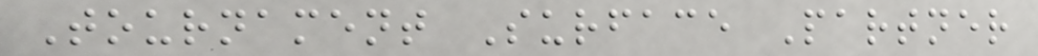Tournament Surface Partner
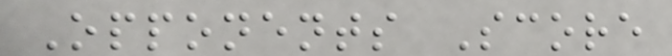Opponents Score
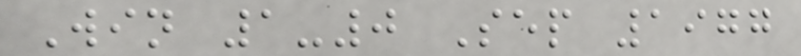Win 1-0 Sep 1977
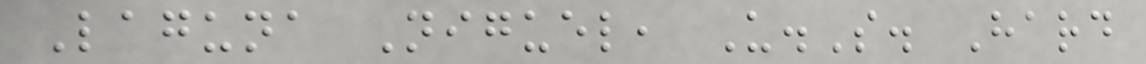Laguna Niguel, U.S. Hard
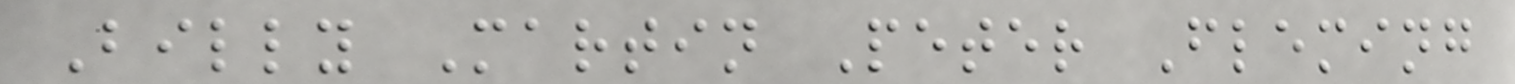Billy Martin Peter Fleming
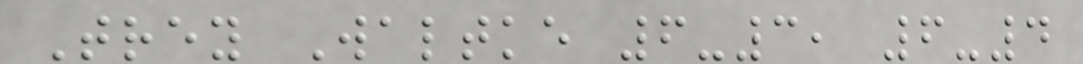Trey Waltke 6-3, 6-4
